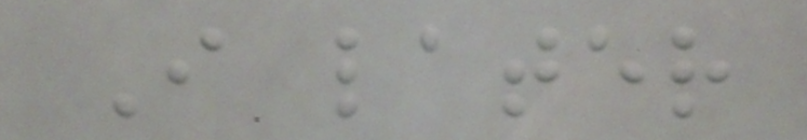I later
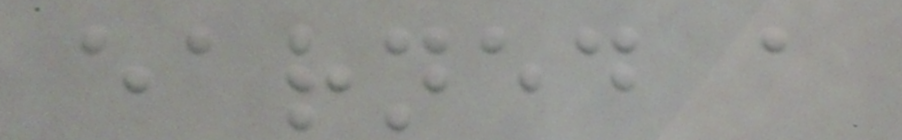earned a
